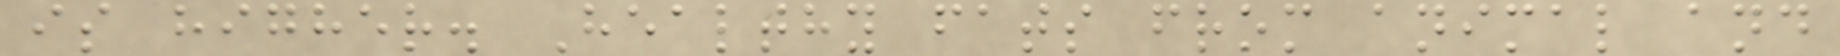is higher. Healthy fats from animal and
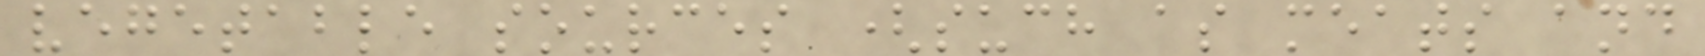vegetable sources (such as meats and
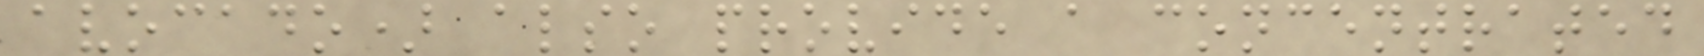avocado) also provide a concentrated
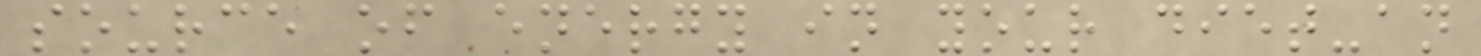source of energy in your diet-an
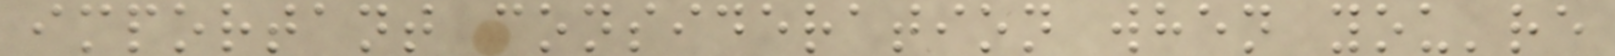important consideration when you're
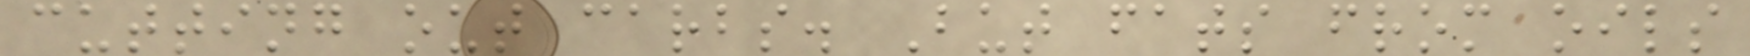cutting out carbs. But fats from oils
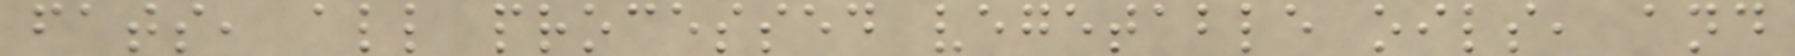fats, all processed vegetable oils, and
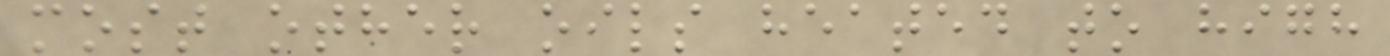most other oils heated to high
